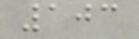103
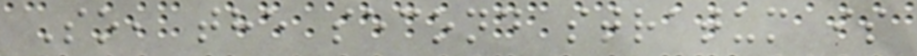So, the second stratum is
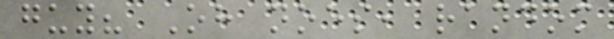guy? Oh noes, random
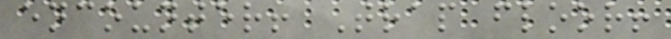encounter! Trap floor!
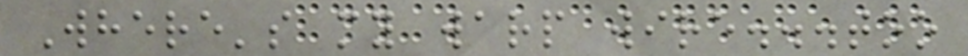Where's my warp wire...too
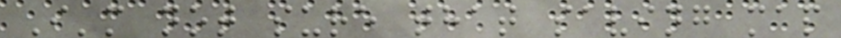I'm not sure that saving map
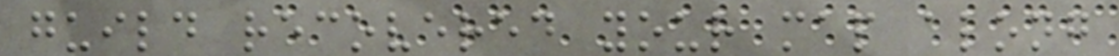guild recovered your map along
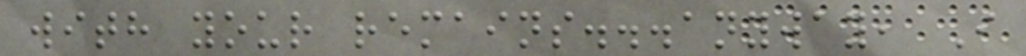with your remains...anyway, I
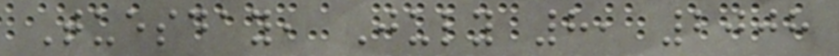Tuesday, July 8, 2008
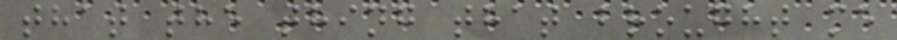that the thing that brought me
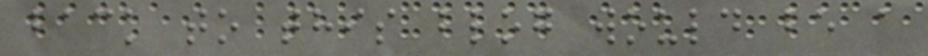back to this blog would be a
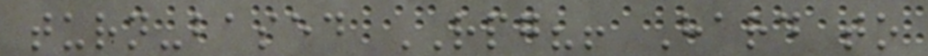turn-based RPG?! Hard to
